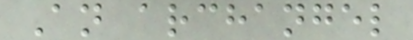An archangel
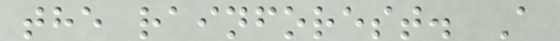the rainforest. A
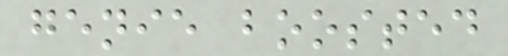genie boosted
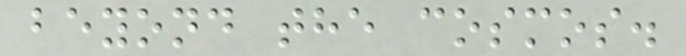beyond the cosmos.
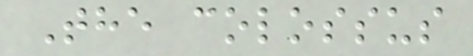The colossus
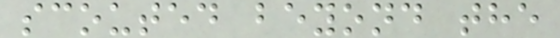scouted beyond the
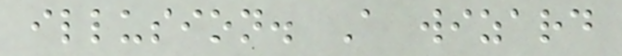illusion. A wizard
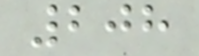208
